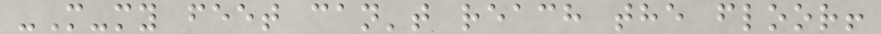-M-my feet can't reach the floor!
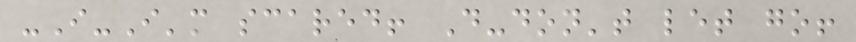-I-I'm scared! D-don't let go!
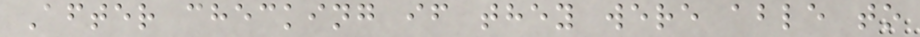After checking if they were able to
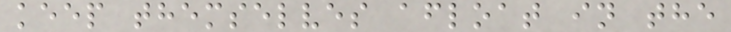keep themselves afloat in the
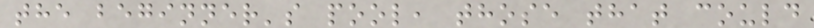the beginner's pool, those that could
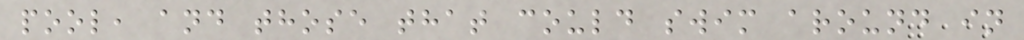pool, and those that could swim around in
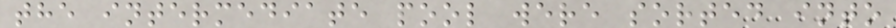the intermediate pool were sorted into
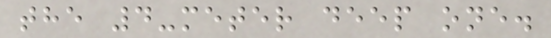the 4-meter deep one.
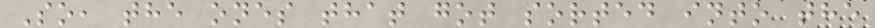So, the ones that got sorted into the
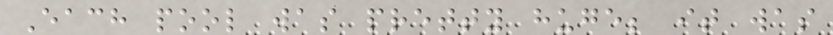Each pool was pretty huge; it was
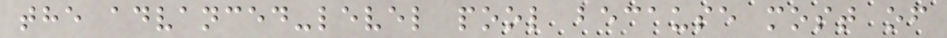the advanced-level pool because most of
